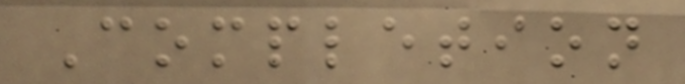Completion
